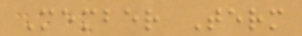Member Term
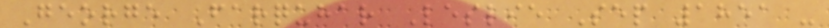George Farquhar Leslie Sep 1851 -
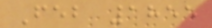Feb 1855
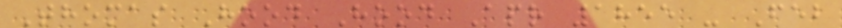Thomas Hood Hood Apr 1855 - Feb
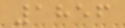1856
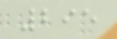295
